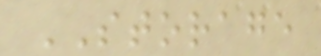STORAGE
